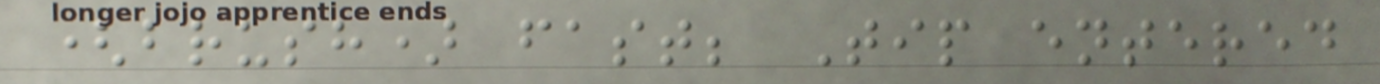(brush) fast; Tip entered
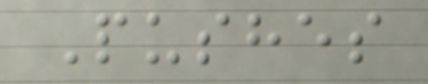Pushes
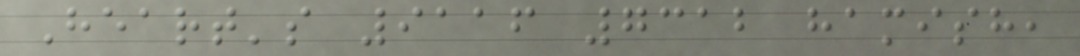Heart's 9116 7312 hamish,
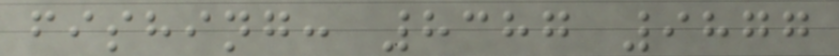fishing: 8387 9877
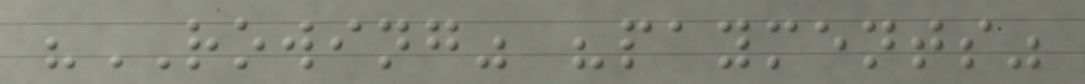"ROWING" "payments"
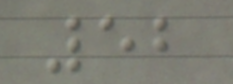52
